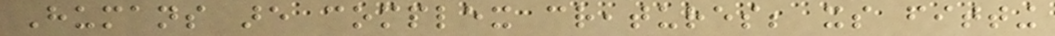Humans are complex creatures; its fitting
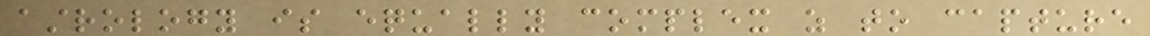astrology is equally complex as to capture
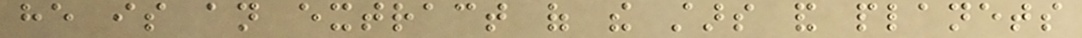he is an extract of the stars and planets
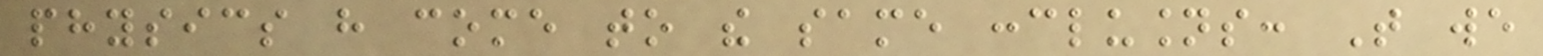physics have come to the same conclusions: That we
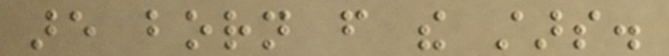are born from the stars.
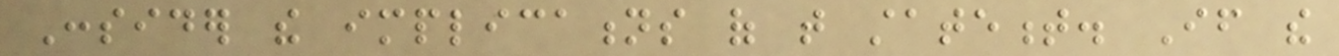Consider the implications of that statement. If the
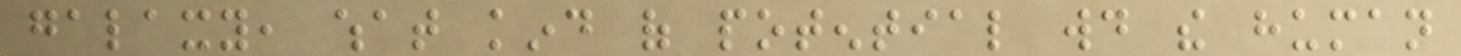galaxy, what kind of potential would the human
